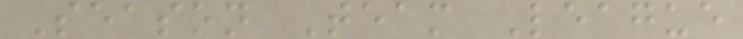Season Team League
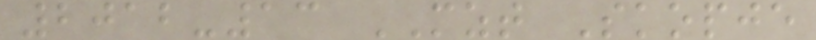2012-13 MZT Skopje
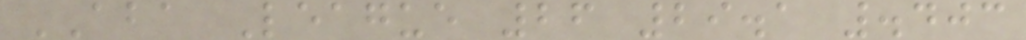ABA League 26 29.1 .403
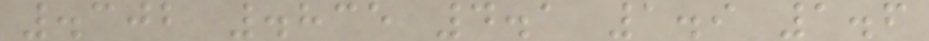.302 .835 4.1 1.9 1.6
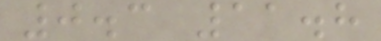0.3 11.8
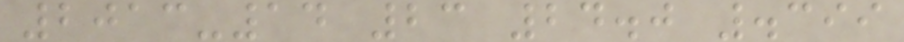2013-14 23 24.0 .399
